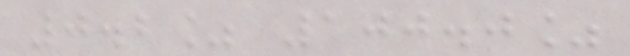0.2% 100.0%
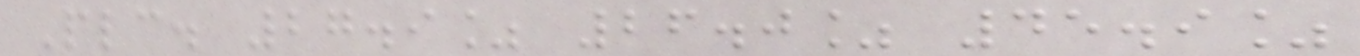Plc. 27.9% 26.0% 45.9%
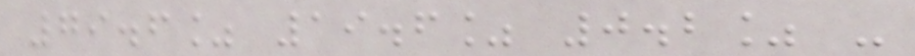79.6% 19.6% 0.2% -
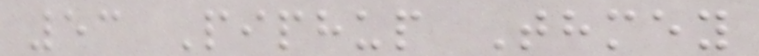53 Piphup Thmey
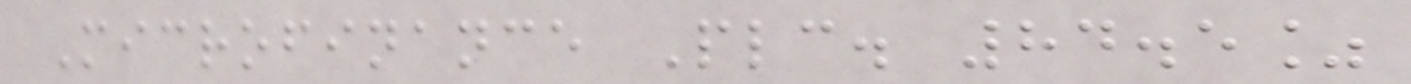Microfinance Plc. 84.5%
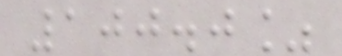100.0%
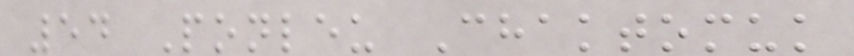54 Ponleu Chaktomuk
